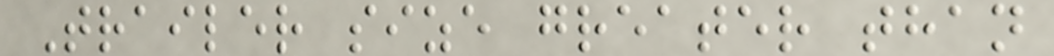Trailer size greater than
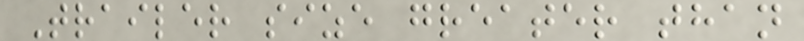Trailer size greater than
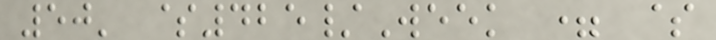50' $425/Week = $
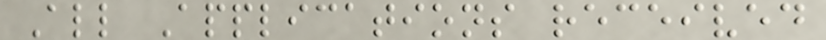All Applications received
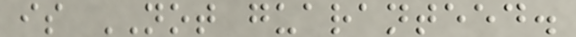is NOT guaranteed.
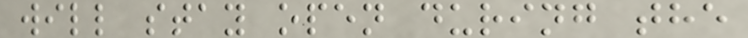will stay open during the
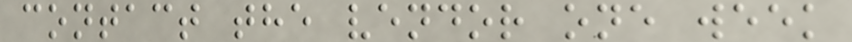contact the vendor one week
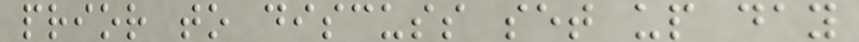prior to discuss set up day
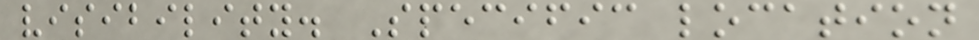visibility. Specific location
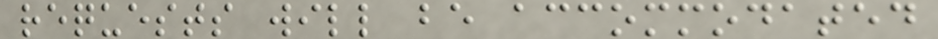requests will be accommodated
